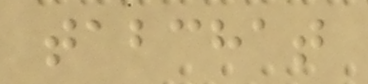tabchat
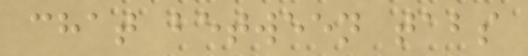chat between tabs
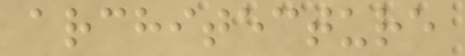architecture
